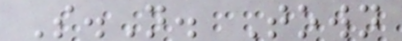S.N. Town
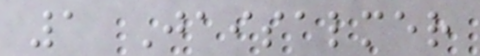1 Jaisalmer
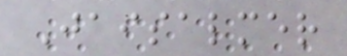Jaisalmer
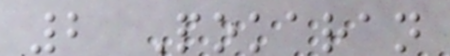2 Pokaran
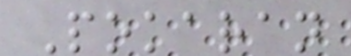Pokaran
